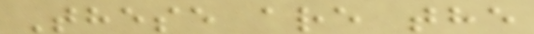These are the
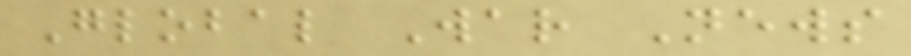Global War News
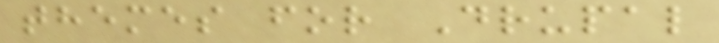themes for Drupal
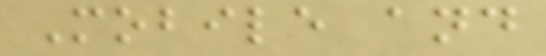Mobile and
